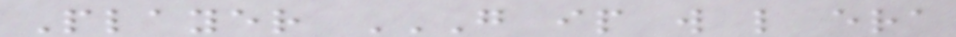Player G IP W L ERA
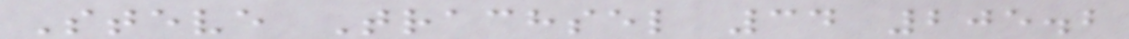Steve Trachsel 34 205.2
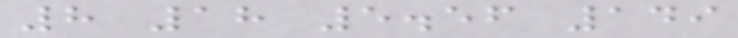8 18 5.56 149
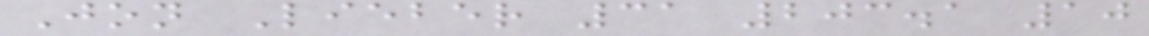Jon Lieber 31 203.1 10
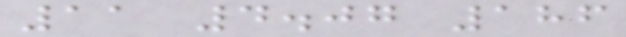11 4.07 186
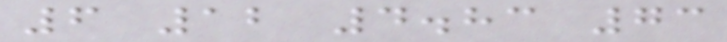6 12 4.83 73
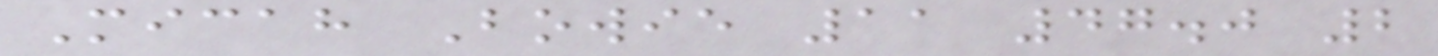Micah Bowie 11 47.0 2
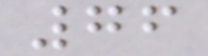76
